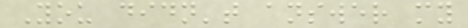You didn't answer my
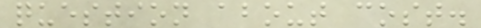question about cost.
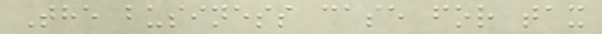The business case for tax
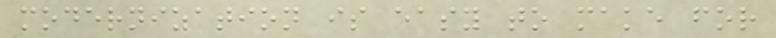modernization is easy to make for
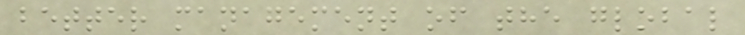better management of the global
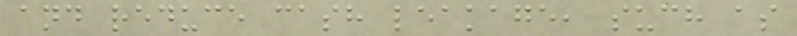and reduce cash leakage, such as
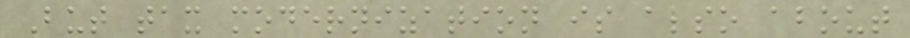But tax modernization is also about
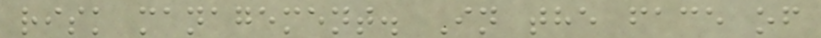risk management. In the face of
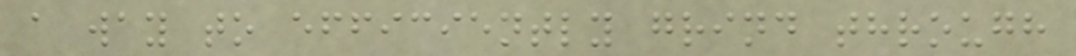a way to efficiently grind through
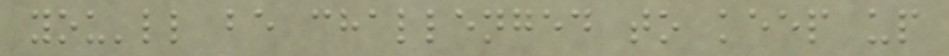you'll be challenged to keep up
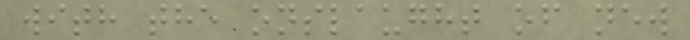with the onslaught of new
